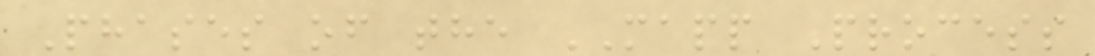Phases of the MAPP Process
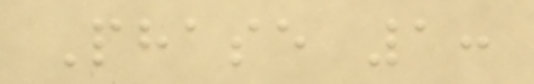Phase 1:
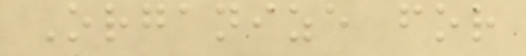Organize for
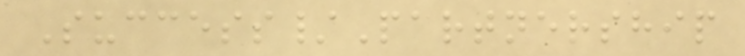Success/Partnership
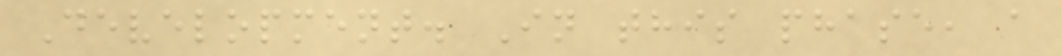Development. In this phase, a
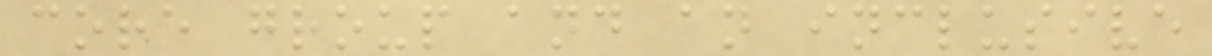core group and an inclusive
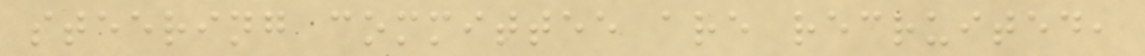steering committee are recruited,
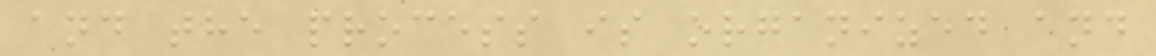and the process is organized and
